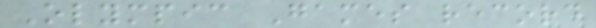Olympic Games record
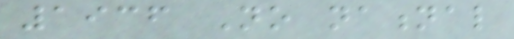1936 No national
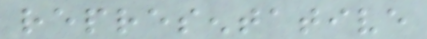representative
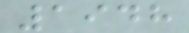1948
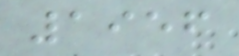1956
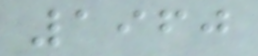1960
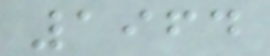1964
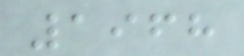1968
